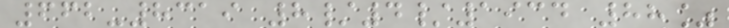662-8319 8/4/1934 88%
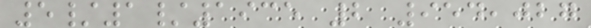5/1/1935 2 954,027
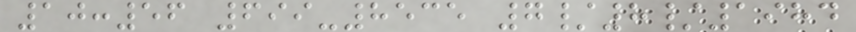10:56 699-8535 7/8/1984
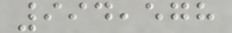994,578
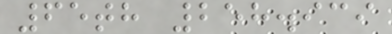65th 258.939
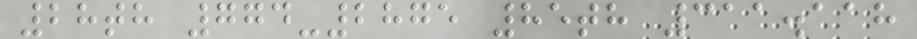28th 774-2875 85th 311.118
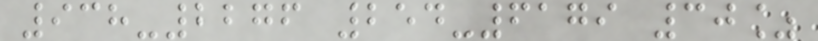938-2276 254-6179 30%
